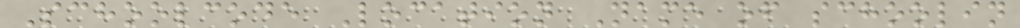Schoolcode Location Name of schoolin
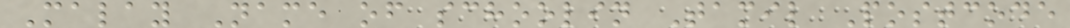Malay Name of schoolin Tamil Postcode
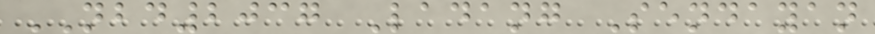NBD2037 Ladang Sendayan
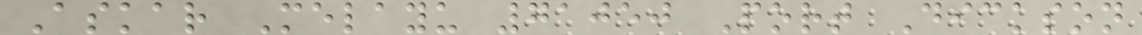Askar Melayu 71050 Port Dickson
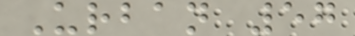Urban 57
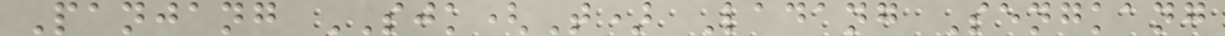Panjang SJK(T) Ladang Sengkang
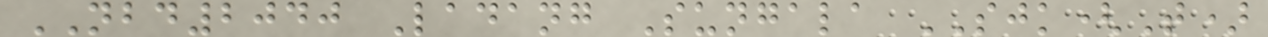NBD2040 Ladang Sungala SJK(T)
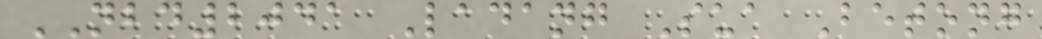NBD2041 Ladang Sua Betong
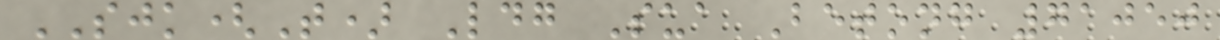SJK(T) Ldg Sua Betong 71050
